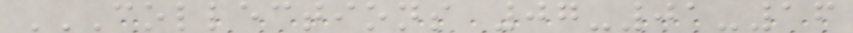COLLECTIONS 07-01-16
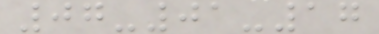07-01-17
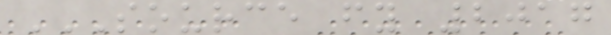SOURCE FY 2017
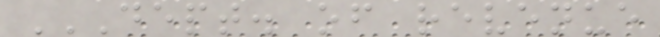DEPT. OF REVENUE
